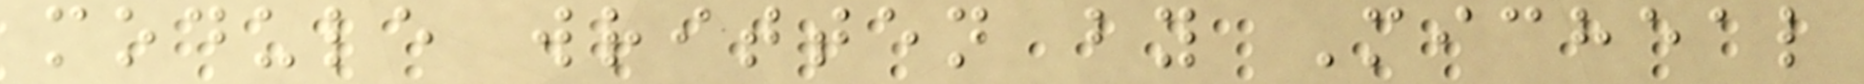module written by Micheal
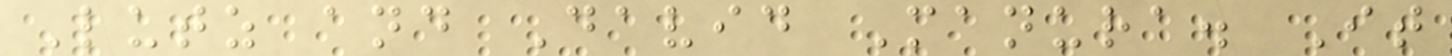Lutz and David Manura. It
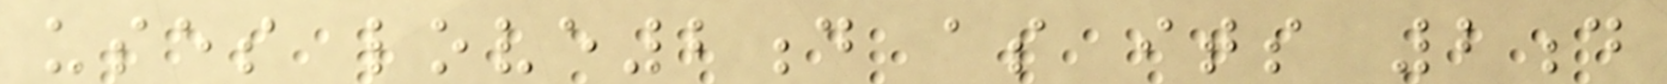uses love2d as its 2d
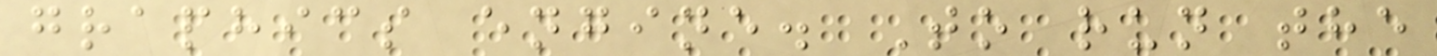graphics engine. To run the
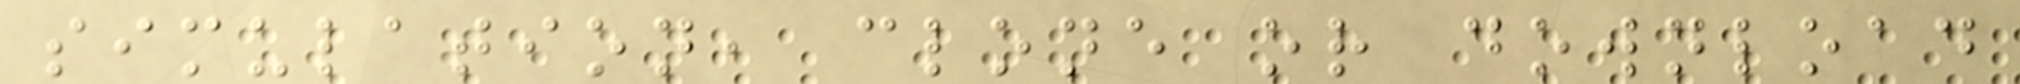simulation, clone or download
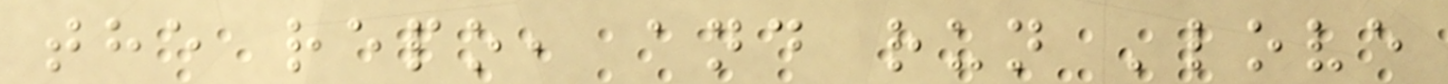the repo, and run 'love
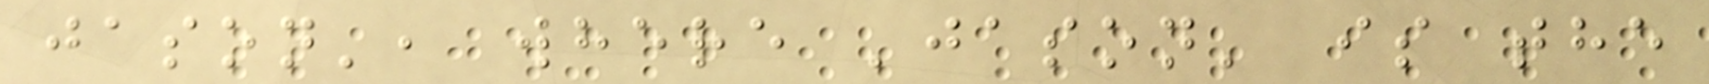jason', where 'jason' is the
